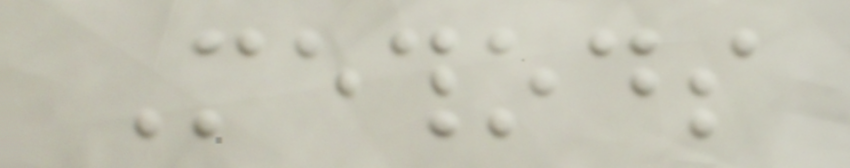Methods
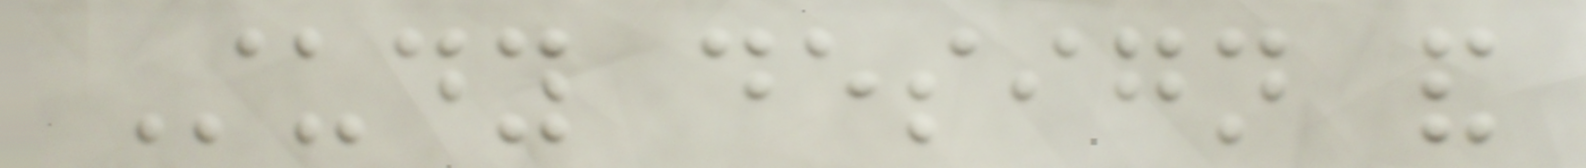Study design and
